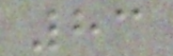83
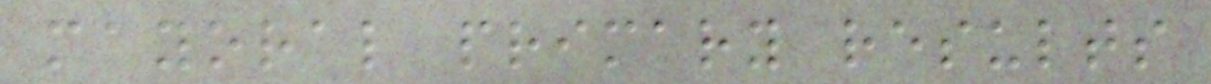mayoral primary results
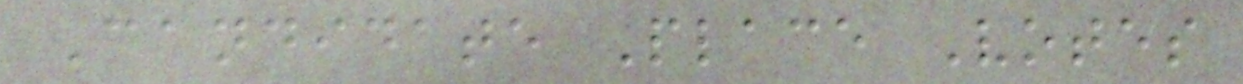Candidate Place Votes
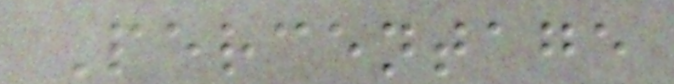Percentage
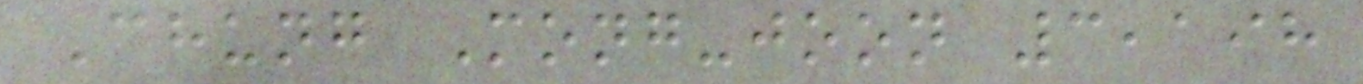Chung Mong-joon 3,198
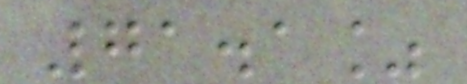71.1%
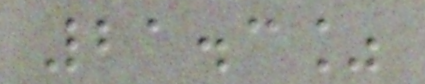21.3%
